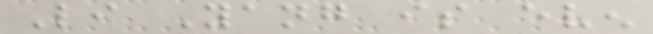Li Yang is even
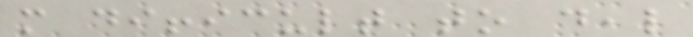more difficult to deal
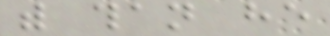with than he
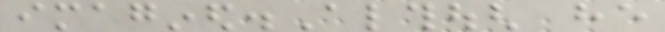imagined.Although he
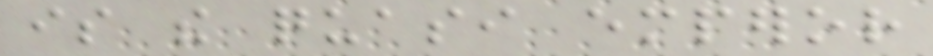is the quasi emperor
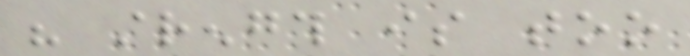his strength is too
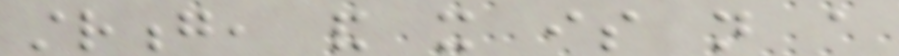strong, and it is not a
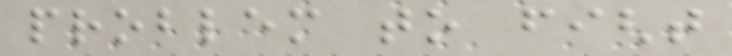problem to fight
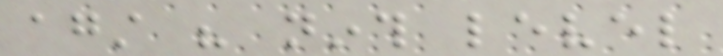against his ninth level
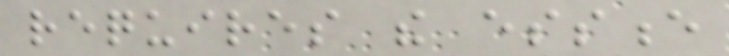requires the essence
